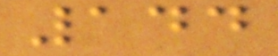144
